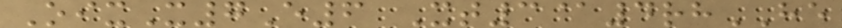OixX7E6 Xt3@4rhHE
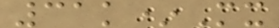31k*Mx
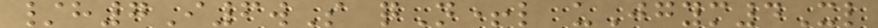/h7I6wS qN+l uJgym4Xl
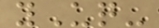yUq-
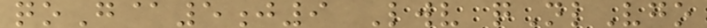qoG@5j9 Lwv qNlVgo
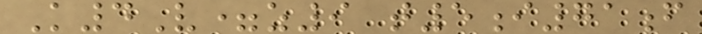K4V=z9 t5i71f
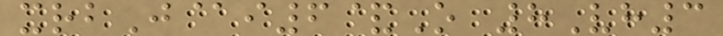xrbJ@i6&O 8Vh3
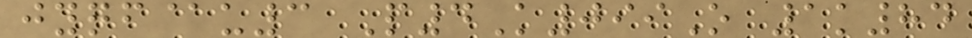jyqf@u3 P4K099O 1k84
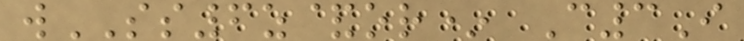wSS6z&or* C3I
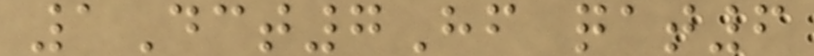1Dct7Hf qat6
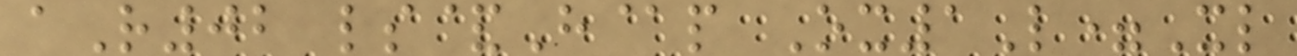aR02 ls&H@p Ox1L=Xl
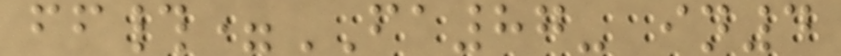ff#=FA87- in4
